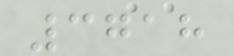3718
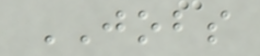JOBS
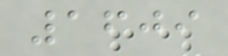1609
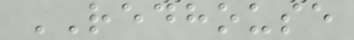REDHOUSE
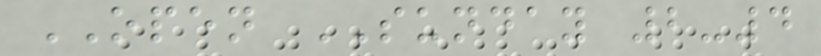OPEN SUNDAY 2-4
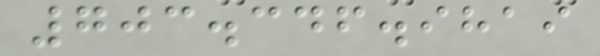703.346.9819
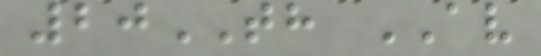20TH AV
